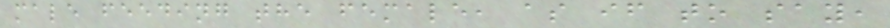male feeding the female, as if to say,
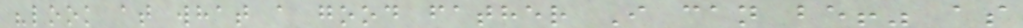"look at what a good father I can be!" as
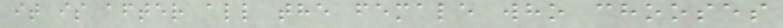it is after all the female who chooses
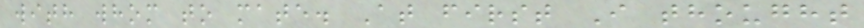with whom to mate. At first I thought
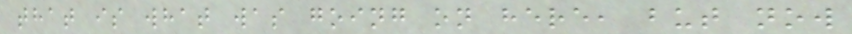that is what was going on here, but now
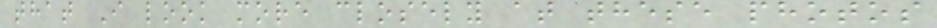that I look more closely at these photos
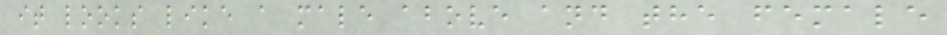it looks like a male above and the female
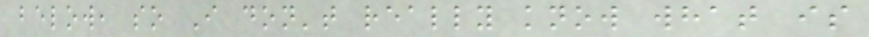below, so I don't really know what is
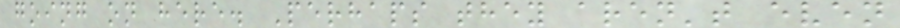going on here. Perhaps they aren't even
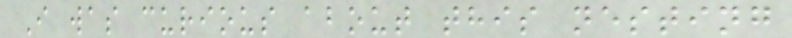I was curious about this nesting
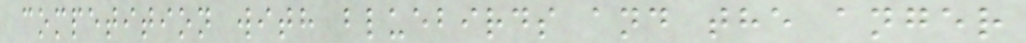competition with bluebirds and the anger
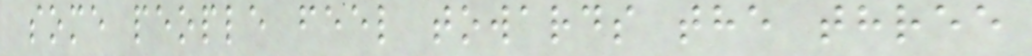some people feel towards the three
